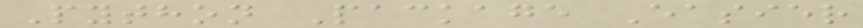Python Package Easier
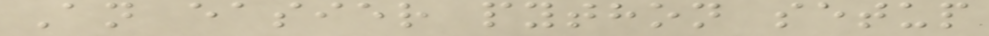An easier python setup
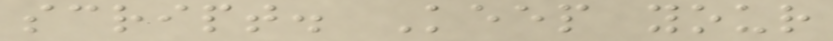script. Keep your
